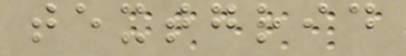textgrid
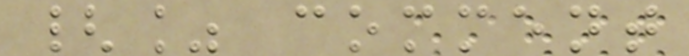{% comment
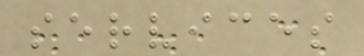services
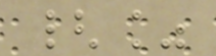{%
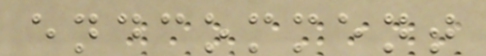endcomment
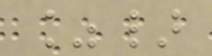%}
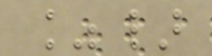%}
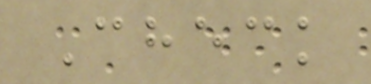Check
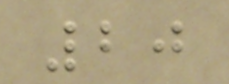20
